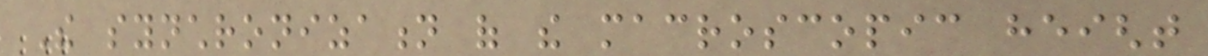The synchronization of the macroscopic height
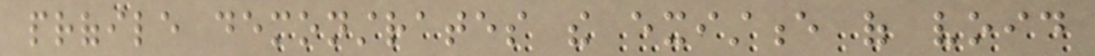profile demonstrates the existence of void
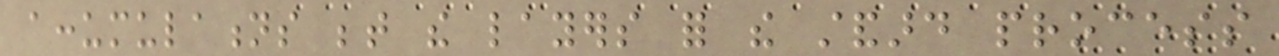accumulations between the layers for the standard process
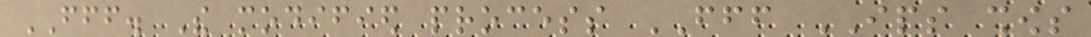FFF. The modified process FFF IPS shows
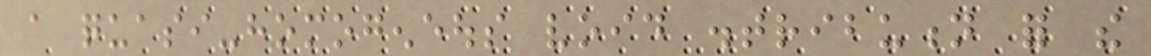a quasi-homogeneous void distribution for the
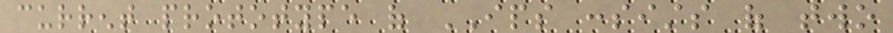current prototype of IPS consists of two
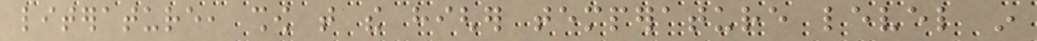literature, show that the higher temperature level in
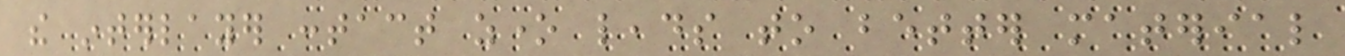the interlayer contact zone leads to better material
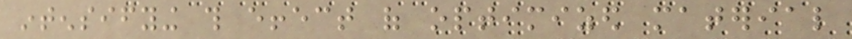intensifying this effect of optimized material
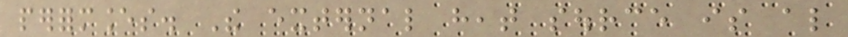performances. The external heat source is also
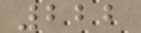222
